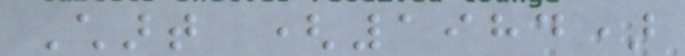Chart (1984)
